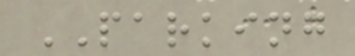PARKING
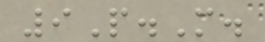9P.M.
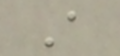A
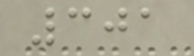301
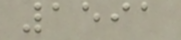1591
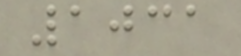1031
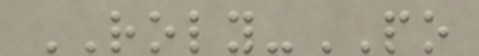ROLY-PO
